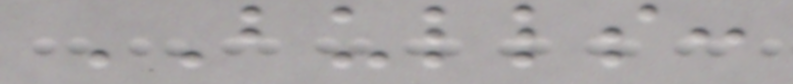BULLS:
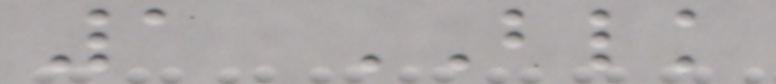1 BLK
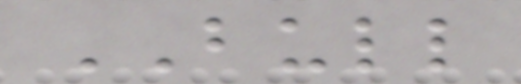BULL
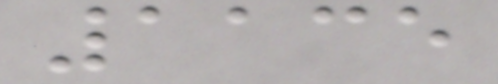1135
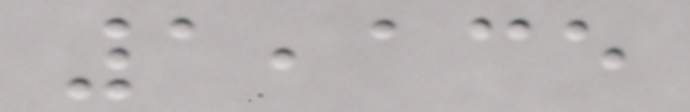1,135
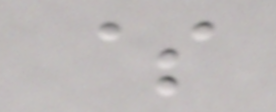$
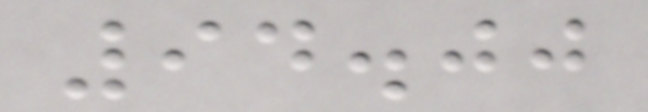94.00
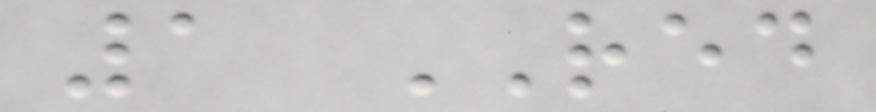1 RED
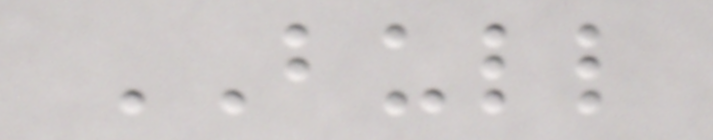BULL
